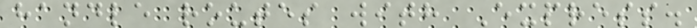handle routes with Express.
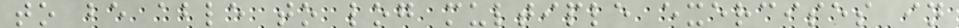to be able to log multiple exercises in
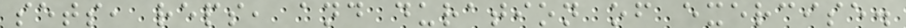sets, reps, and duration of exercise.
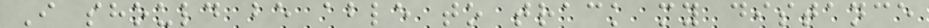I should be able to track my distance
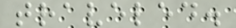traveled.
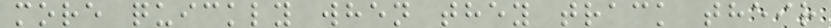more quickly when they track their
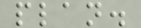plan.
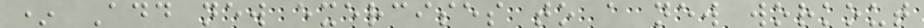* Add new exercises to a new workout
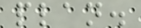plan.
